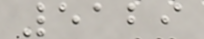5129
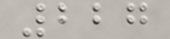227
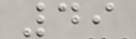49
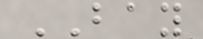BAY
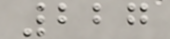227
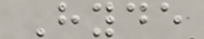Hyde
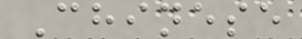Chinese
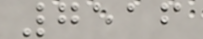7516
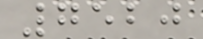7520
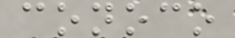conoco
